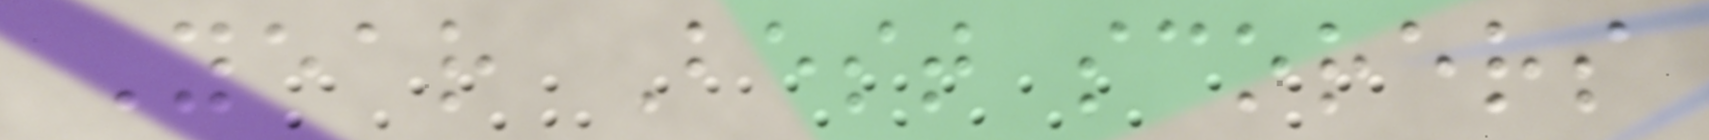Year Best scorers
